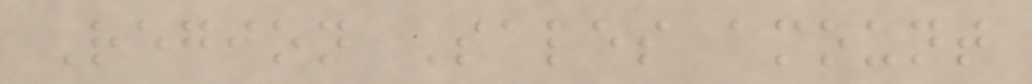Region Sales amount
